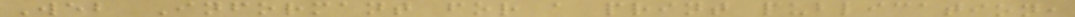Web Informant for a print publication,
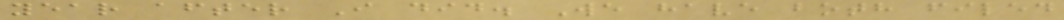year after I did. We have both filed
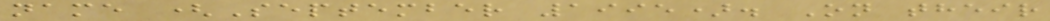name (September 1995). On their
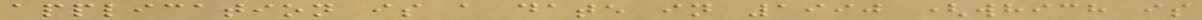application is a date in 1990 (which is
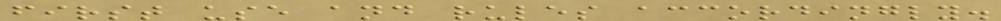first use and rules accordingly.
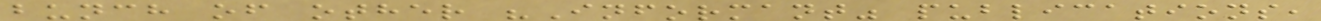bunch of other "Informant" publications,
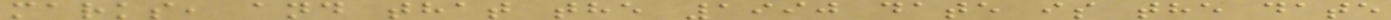marks, and that the 1990 date is the date
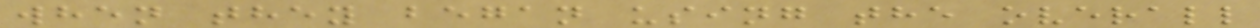when they began using the overall
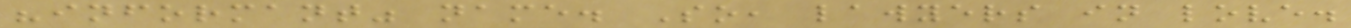"informant" name. So, lawyers in love.
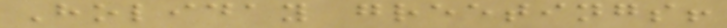Holiday greetings!
